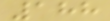188
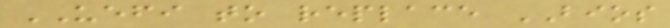UEFI to replace BIOS
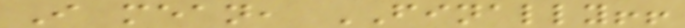I mean, FINALLY!!
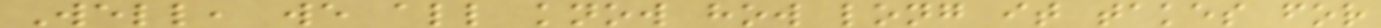Well, we all know how long it takes for
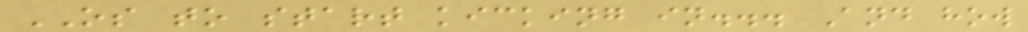OS to start kicking in... And how
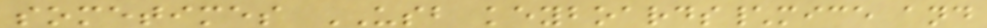sometimes USB keyboards\mice and
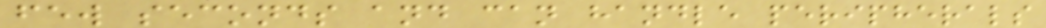few seconds and can handle peripherals
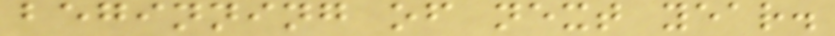beginning of next year.
